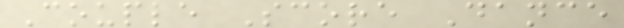Couple Score Dance
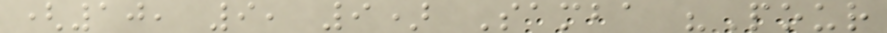(10, 9, 9) Samba "Pour
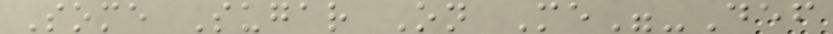Some Sugar On Me"-Def
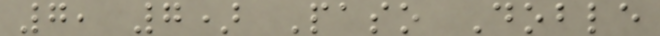7, 7) Paso Doble
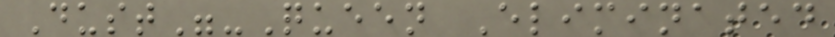Dust"-Queen Eliminated
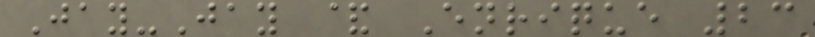Jay-Jay & Enrique 23
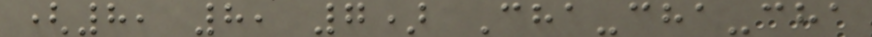(8, 8, 7) Cha-cha-cha
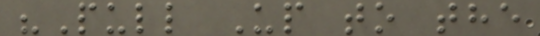"Pull Up to the
